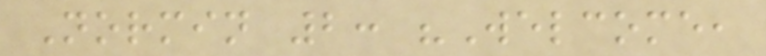Normin 2: "Welcome,
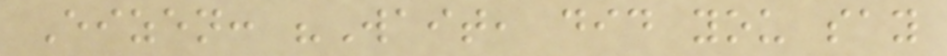Eizen: "Wait, did you say
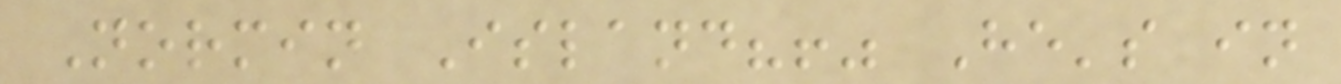Normin Island?!" He's in
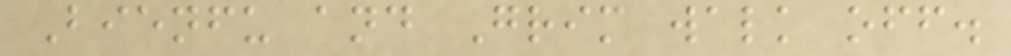Bienfu and Grim walk off.
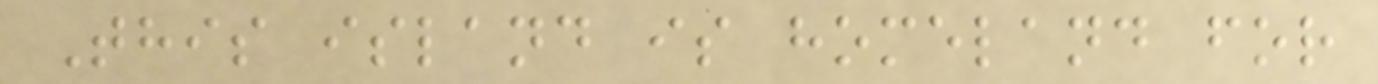This island is homeland for
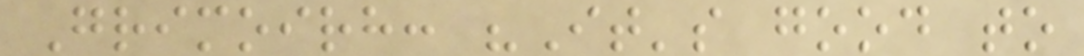Grimoirh: "It's good to
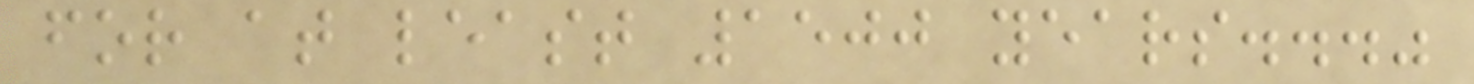for at least 1500 years..."
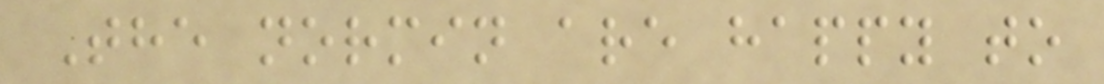The normin are happy to
